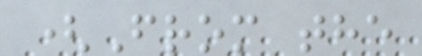(From the
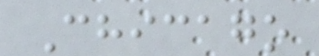Chicago
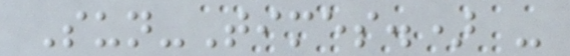Sun-Times.) -
